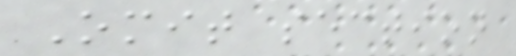Omit section
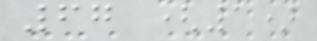67 (1)
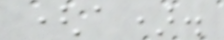(a).
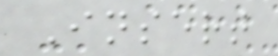Insert
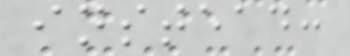instead:
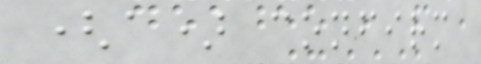(a) confirm
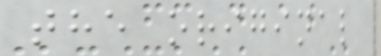the original
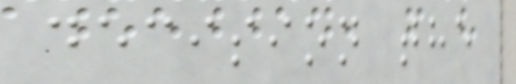decision the
